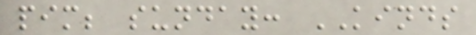pim; sunday: KINDS
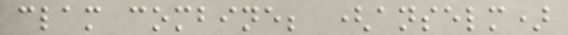clam combine; (anselm)
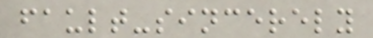fault-sincerely
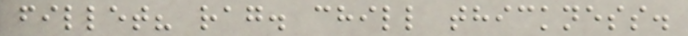fillet? rag. chill thickness.
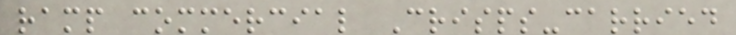ramp commercial Crisps-carried
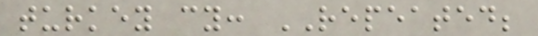turkey cy: REPEATED;
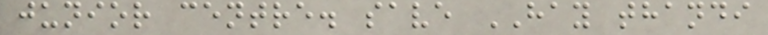junior centre. save HAY thandi
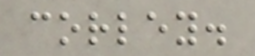corley.
